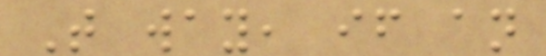That way, if an
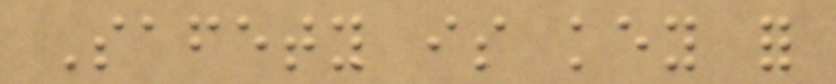Safety is key for
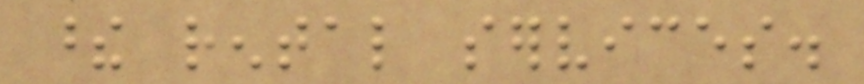these rental services.
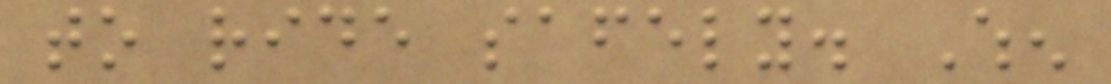to ride safely. When
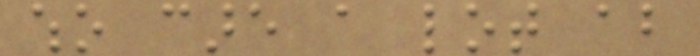who care a lot about
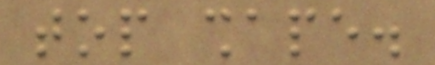top shape.
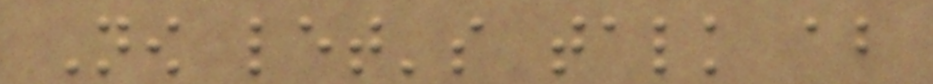Now let's talk about
